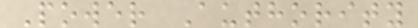Power Authority
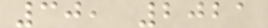30, 2021
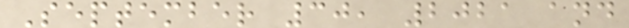September 30, 2021 and
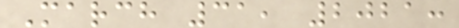March 31, 2021:
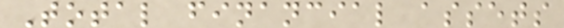Total financial assets
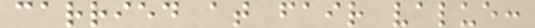carried at fair value:
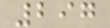297
